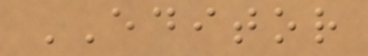EDITOR
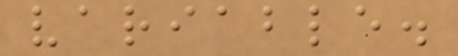variable.
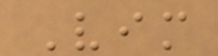Vim
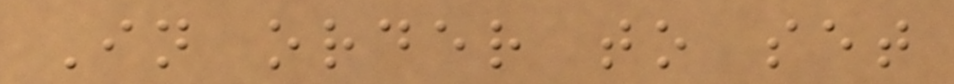In order to set
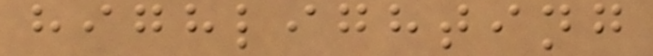highlighting
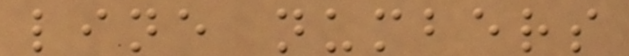line numbers
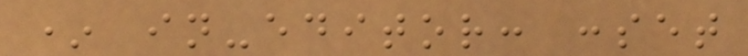* in-editor: :set
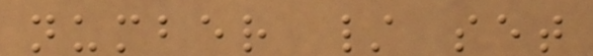number / set
